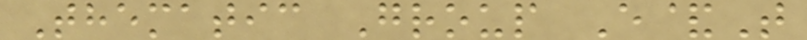Thematic Group E&T
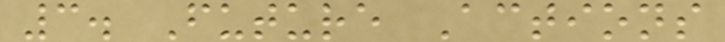3. Future Actions
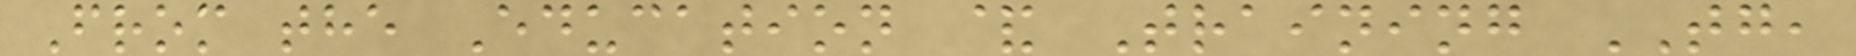From the Education & Training TG,
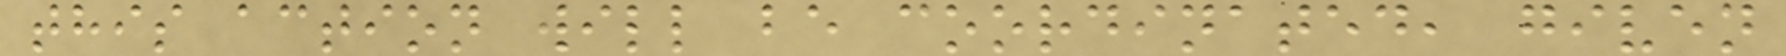this action will be coordinated, given
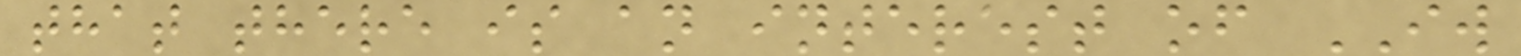that there is an interest of IW
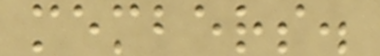members.
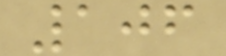106
